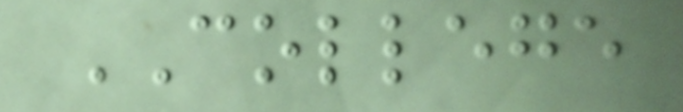COLLEGE
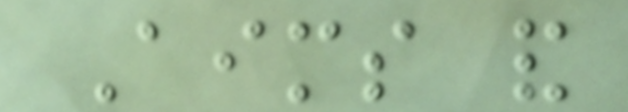Aims and
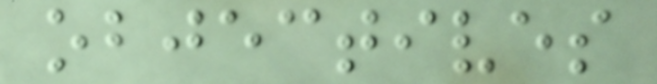objectives
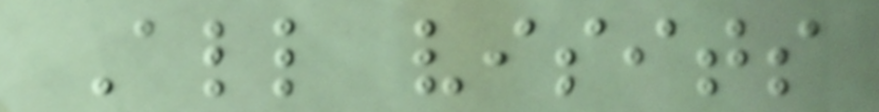All visits
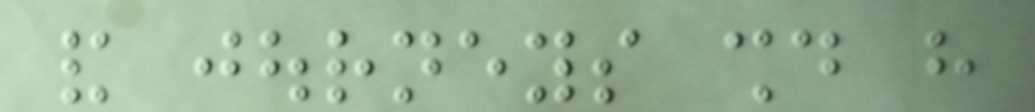and journeys should have
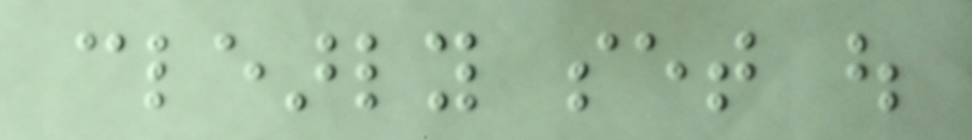clearly set out
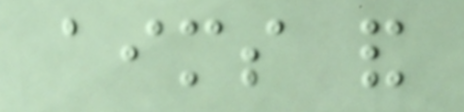aims and
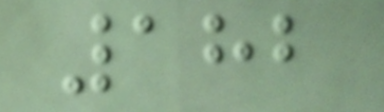182
